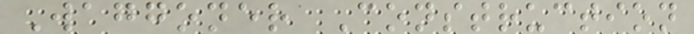Waggoner Construction
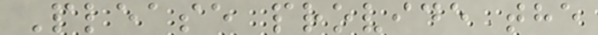Please provide the
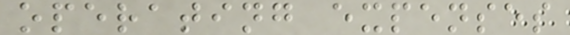operating expenses
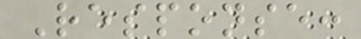Response:
